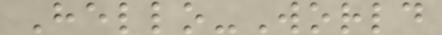Hello-World
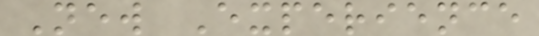New Experience
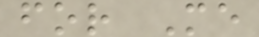for Me
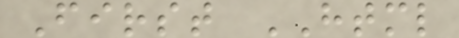First HTML
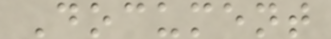Document
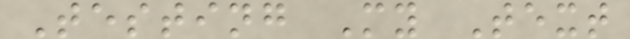Testing My Text
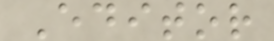Editor
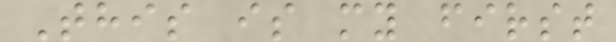This is my first
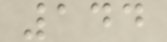144
